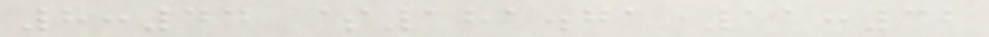8:44 $181.71 11:32
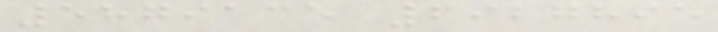5879135 6927895
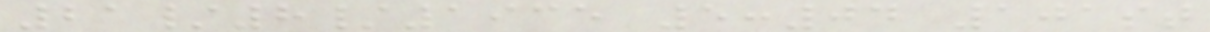21/8/1935 5:04 101st
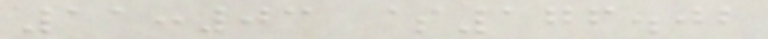11:03 $176.02
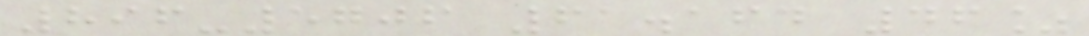896-5706 61.164 46%
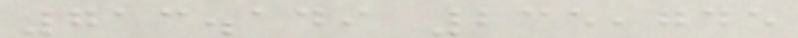713.149 235,745
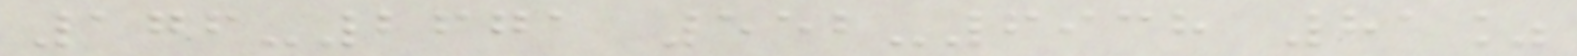176-2671 552-6938 81%
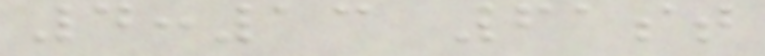4:13 61st
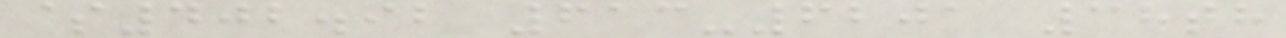$402.92 613-6201 38th
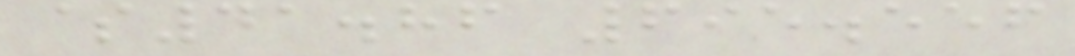$41.86 695.556
